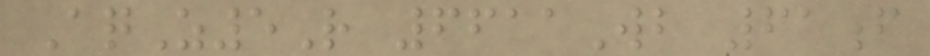AqZ5R 6611Wb 61f
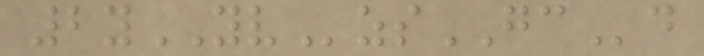2yYVzsGCd
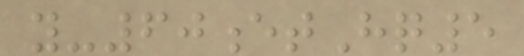y-60etHq5
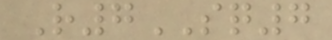R7SQ7
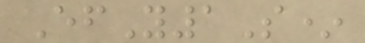EfY1S*
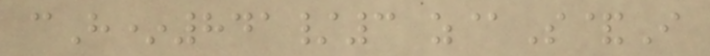cH*841/3 z@S&I
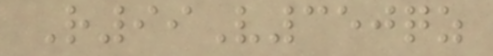R99V350qz
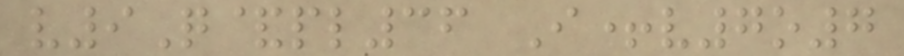v9Q&pl36 I+v7o7
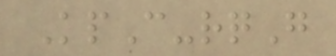KpC-rqG
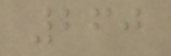260
